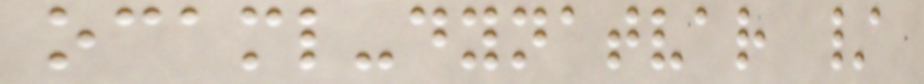ocaml-dynatvar /
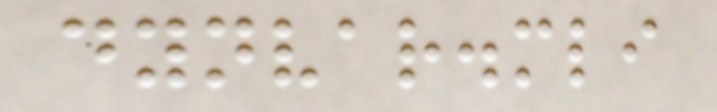dynvar.mli
